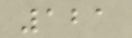121
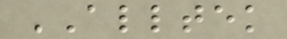ALLTEK
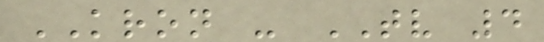KRON - TV 4
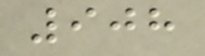908
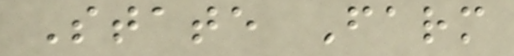State Farm
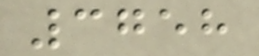3758
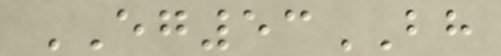EG53BH
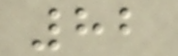82
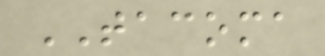TACOMA
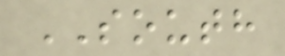SOUTH
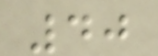40
